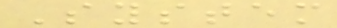System
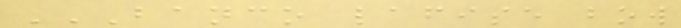BANCO LAFISE BOW
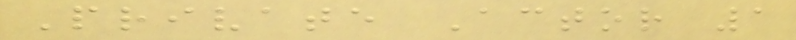Private Actor 1
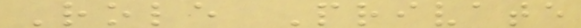Role Private
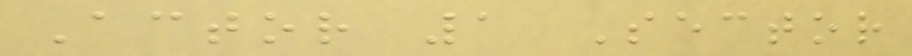Actor 1 Sector
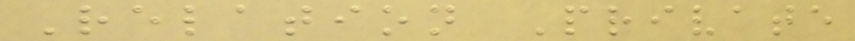Relation Private
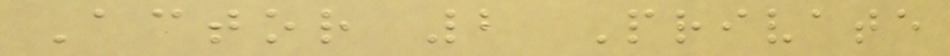Actor 2 Private
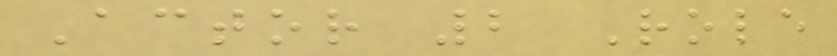Actor 2 Role
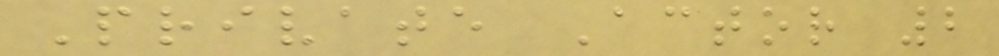Private Actor 2
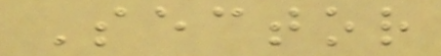Sector
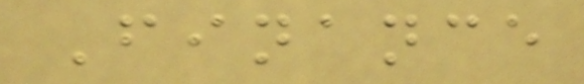Finance
